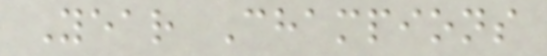Year Champions
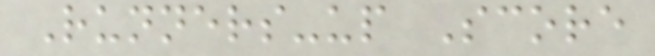Runners-up Score
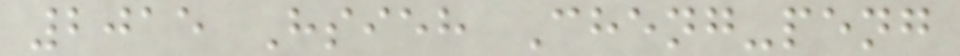2015 Hsieh Cheng-peng
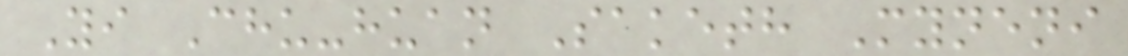Yi Chu-huan Saketh Myneni
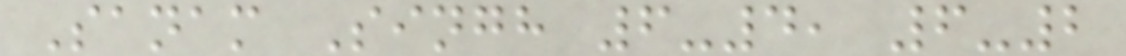Sanam Singh 6-4, 6-2
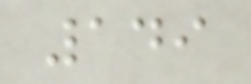149
